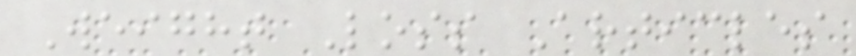Weight Loss Articles
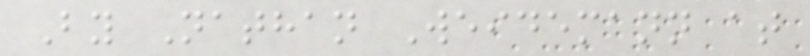By Nathan Weidemann at
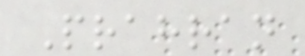Prahran
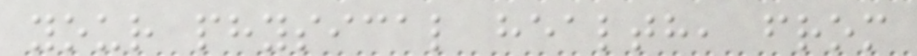your physical health, from
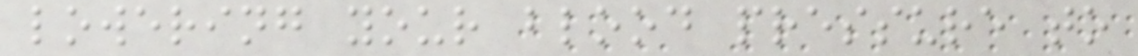lowering your blood pressure to
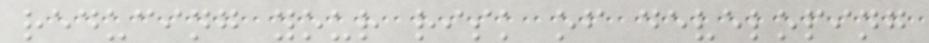reducing your risk of developing
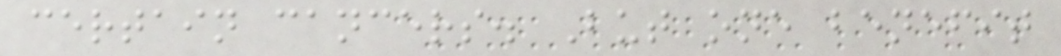certain cancers. But one benefit
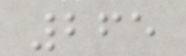265
